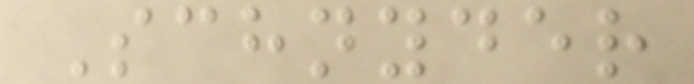Schnyder
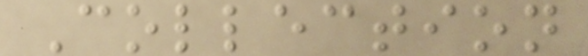Collection
